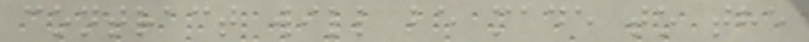contract will be made to the
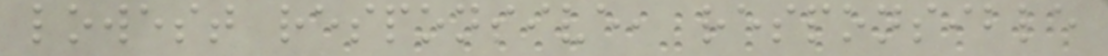lowest responsive, responsible
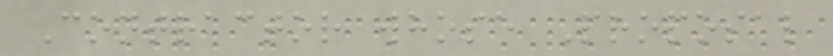Contractor whose Proposal
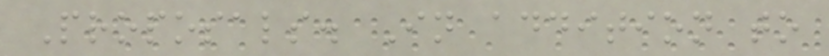Proposals. In addition to
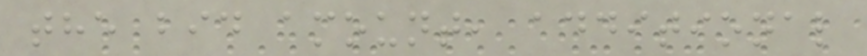the bid amount, additional
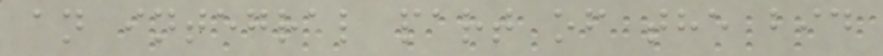an integral part of the bid
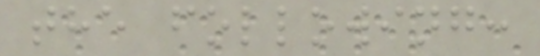the following:
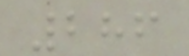286
